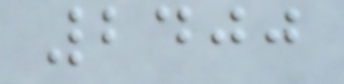2400
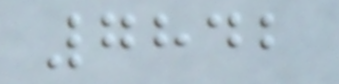7842
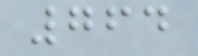764
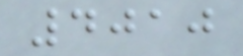4010
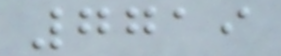7719
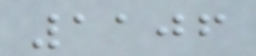1106
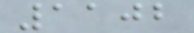1102
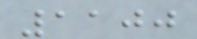1100
